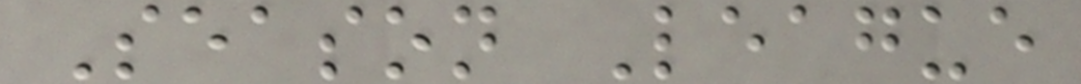Season League
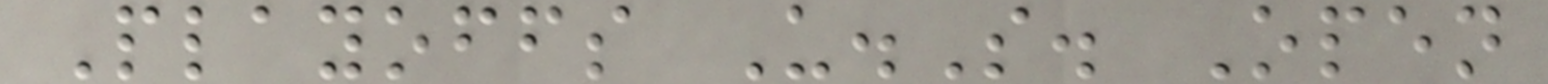Playoffs U.S. Open
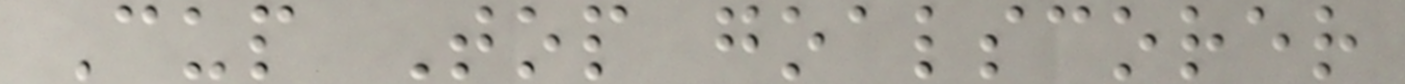Cup Top goalscorer
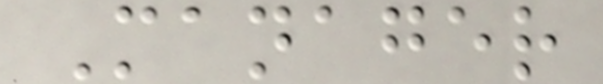Manager
